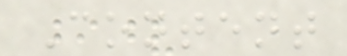Content
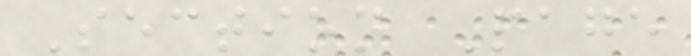Section Page
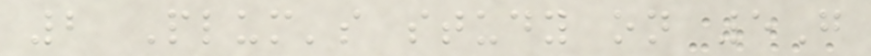2 Plum's study on 5G
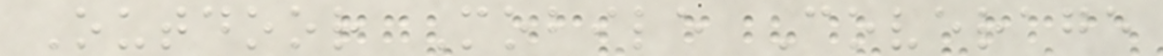Outdoor Mobile Coverage
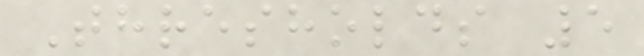Thresholds 5
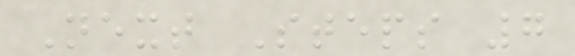Next Steps 7
